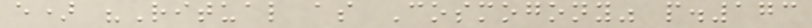e) "Ritual as Cosmogony" p.173
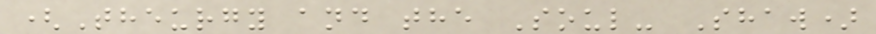(Theurgy and the Soul- Shaw)
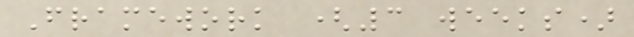Framework (3 weeks)
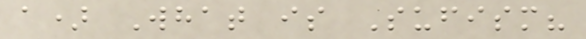a) What is Sufism?
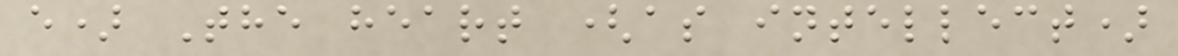e) The heart (as intellect)
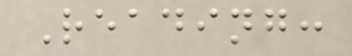Reading:
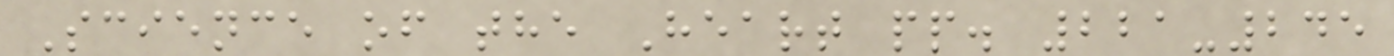Science of the Heart pp. 221-245
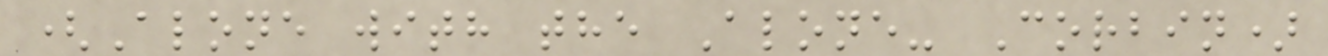(Alone with the Alone- Corbin)
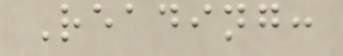Reading:
